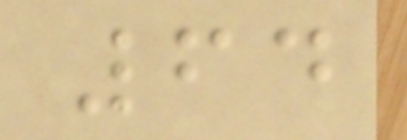64
